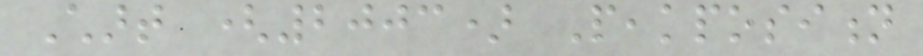Chart (2003) Peakposition
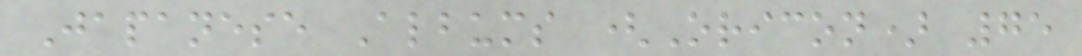Japanese Albums (Oricon) 75
